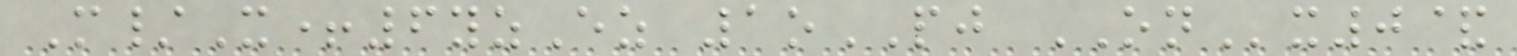M/X+6yzEz 1oPJ ONx0&
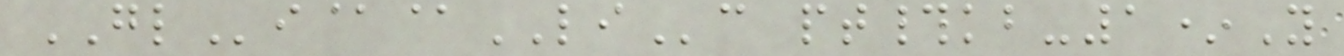GLi@@LIc pt#kb-1*Y
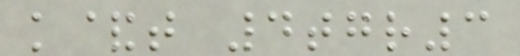k&t 4tgr3
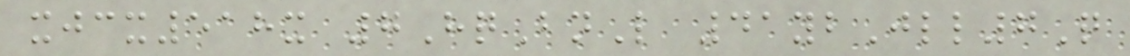xjcx518x 7HqBnL 41ybJll7Q
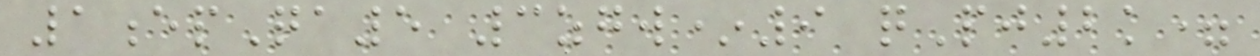1epQa5 3zgw*9 qPj2k=
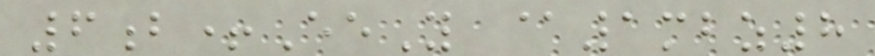6b+EeY @1mbz8
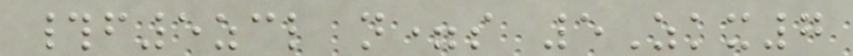#f5zcl n=s 5Zkx7
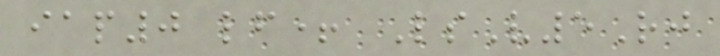iap0 lf+ LsV5Rj
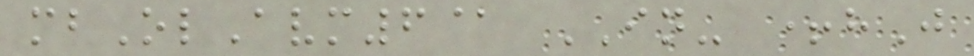mbOlAvm6@ IN- +hJ
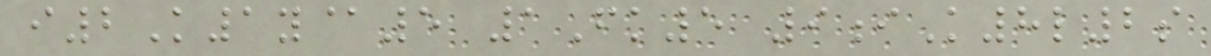i2K1y@5 1Fk5 9iK8l2s
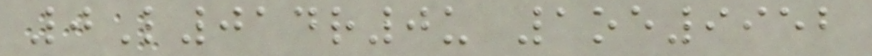0L014r0u 1oe9952
